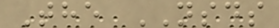The NSDS
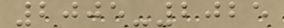2005-2025
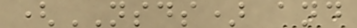(NSDS) and
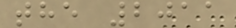the 2011
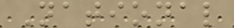National
